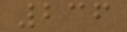236
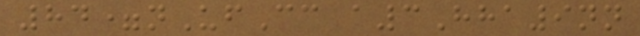84=nUfCc a3Hha9nn
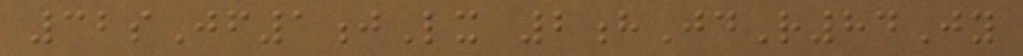32sJf1jLx 2hJdR84Jy
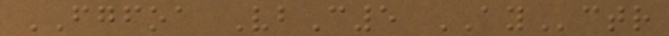FGFOA VbC5 AYctr
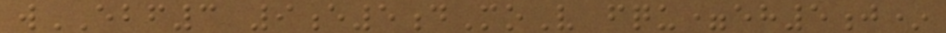wEBF3 9e5dMoV fqu=eh5j*
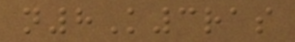n8K3ras
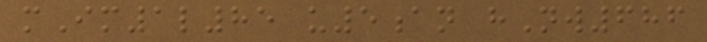mIm1l85 u5an hNw686
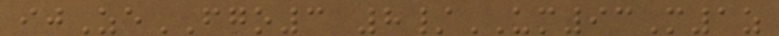ijZeFGO3 8/UM93M1z
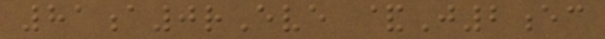81a0rEve &J2ec
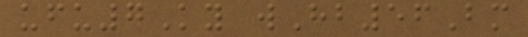ufu7Ky wHb56Bm
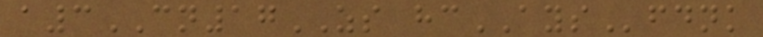a3CN17ZS hcAYSfdnk
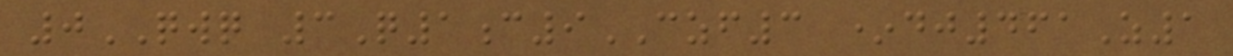0QWQ 3Q1c9CZF3 *dj461Z1
